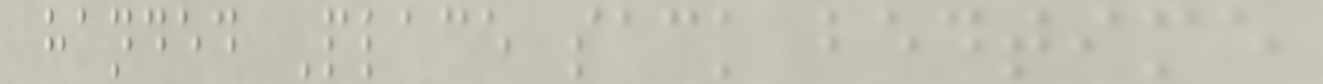handed Place sack bedtime
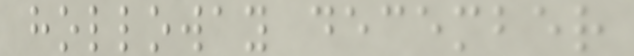holloway december
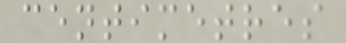centimetres
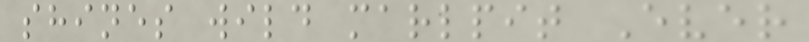shines wild marlpit Ever
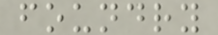foundry
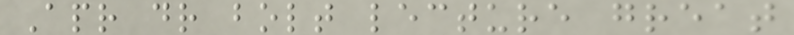Apr dr bolt lecture great
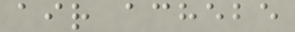air achebe
